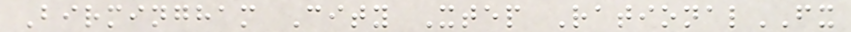Birmingham City Xtep RationalFX
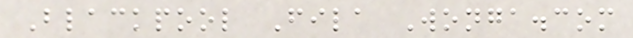Blackpool Fila Wonga.com
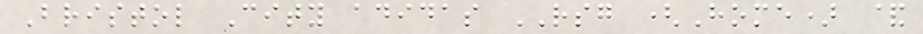Bristol City adidas RSG (Home) &
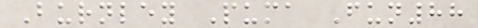Burnley Puma Fun88
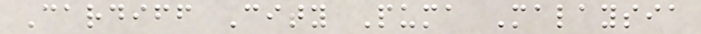Cardiff City Puma Malaysia
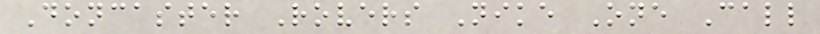Doncaster Rovers Nike One Call
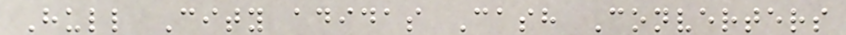Hull City adidas Cash Converters
